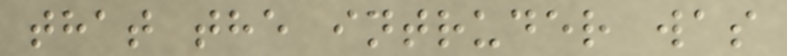that the intruder was
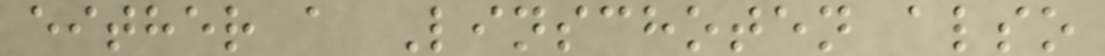either a Linschoten also
